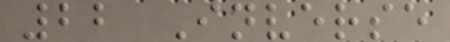22 Inverse
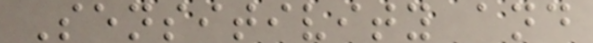Sensitivity and
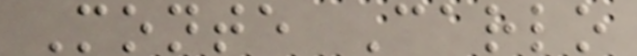Monte Carlo
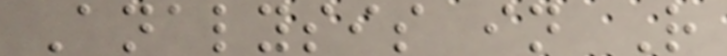Analysis in R
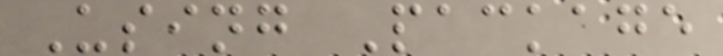Using Package
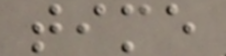time
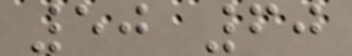50 60
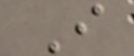I
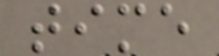time
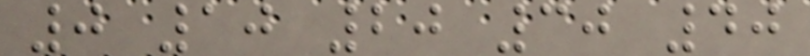0 10 20 30 40
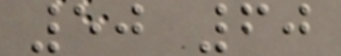50 60
